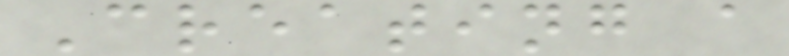Creating a
